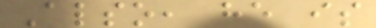Also, he is
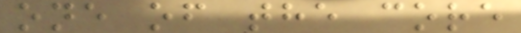one of the core
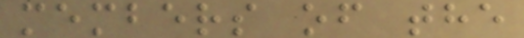members of the
